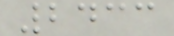2433
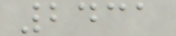2431
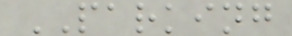PARKING
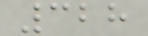328
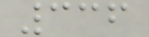336
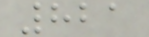821
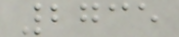2735
